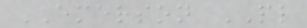EMERSON PL
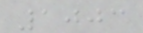1003
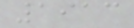1913
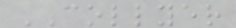COLLYER
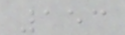153
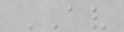AV
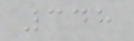348
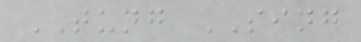TUNG SING
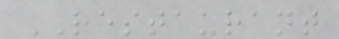RESTAURANT
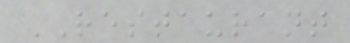RESTAURANT
